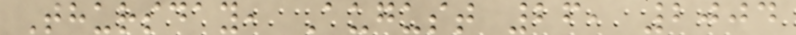Thursday, August 26, 2004
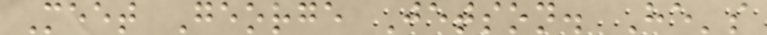Meet George Jetson. He's
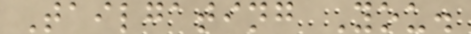Tailgating You.
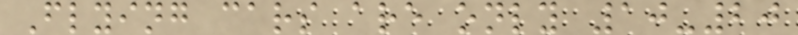Flying cars are only 10-20
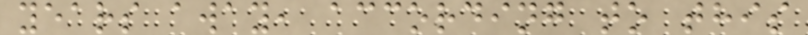years away, according to this
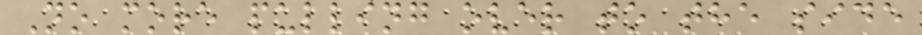No more pulling over to the side
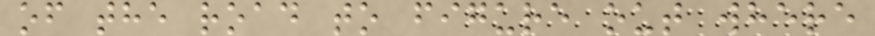of the road to figure out where
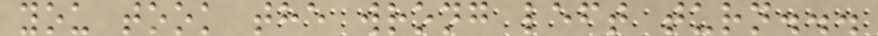you took the wrong left turn...
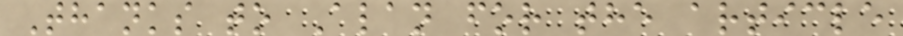Thanks to Alan for the article
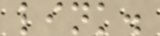link.
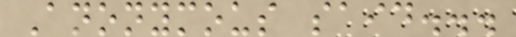Anonymous said...
